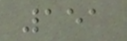151
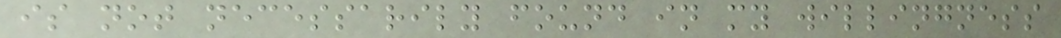is not necessarily found in my willingness
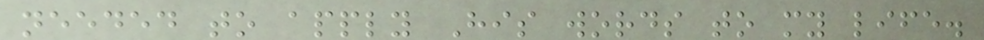needed to apply His words to my life.
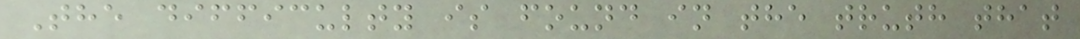The difficulty is found in the truth that
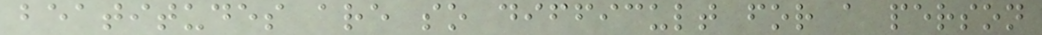beatitudes are so difficult for a person
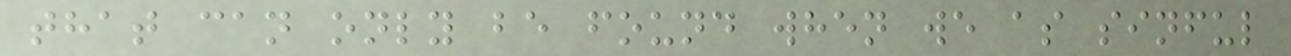that can only be found when we as sinful
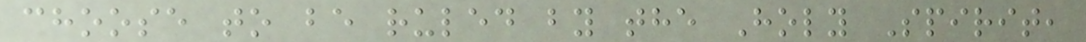choose to be ruled by the Holy Spirit,
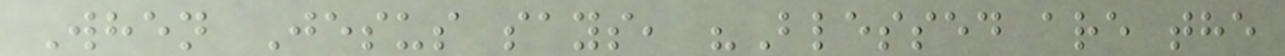When Jesus says, "Blessed are the
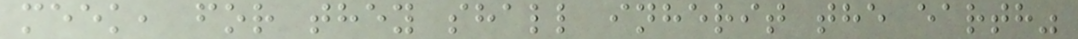meek, for they shall inherit the earth"
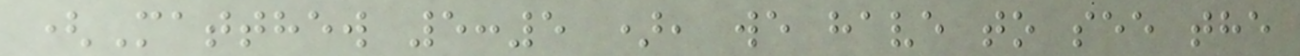(Matthew 5:5 ), we have to see the
